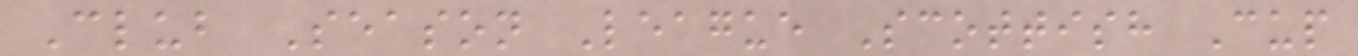Club Season League Scottish Cup
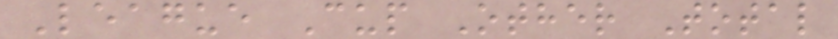League Cup Other Total
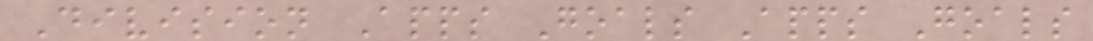Division Apps Goals Apps Goals
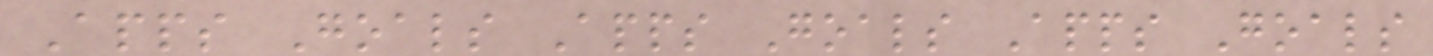Apps Goals Apps Goals Apps Goals
